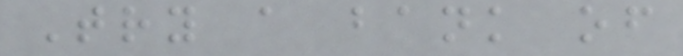Try a bank of
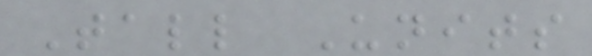Tall Units
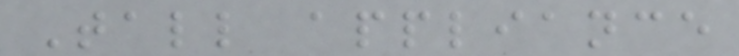Tall appliance
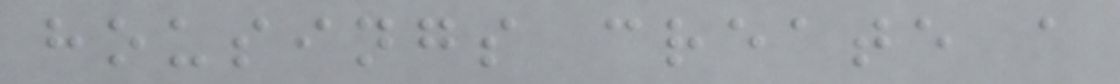housings create a
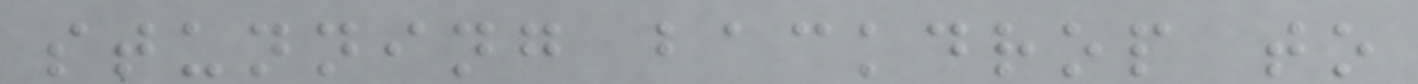stunning backdrop to
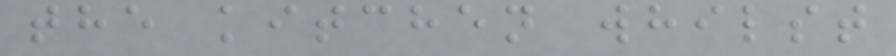the kitchen whilst
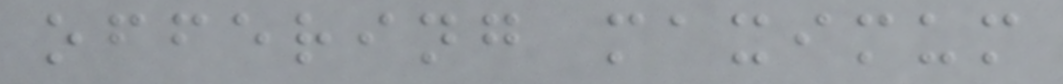offering maximum
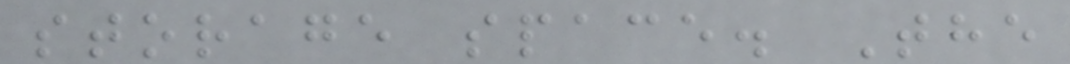storage space. The
